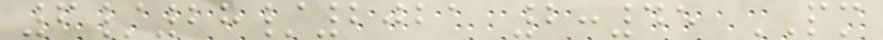6/28/2021 2:45 PM
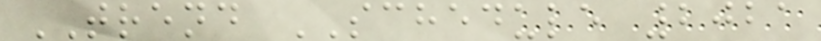TREND SCHEDULE 2021
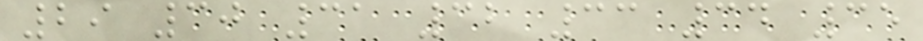29 30 31 32 33 34 35
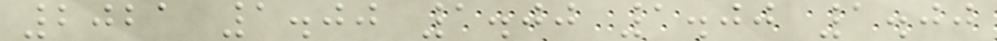2021 1.00 1.00 1.00 1.00
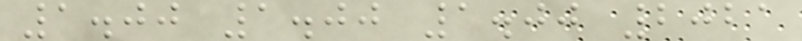1.00 1.00 1.00 2021
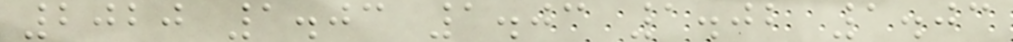2020 1.03 1.03 1.02 1.03
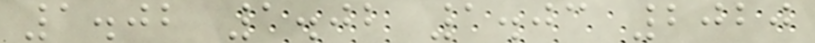1.02 1.02 1.03 2020
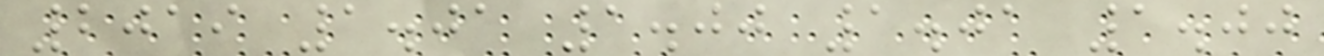2019 1.01 1.00 1.01 1.00
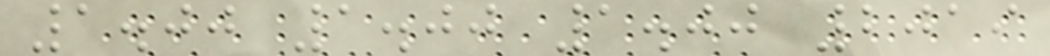1.00 1.00 1.00 2019
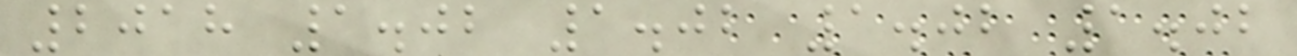2018 1.02 1.02 1.02 1.02
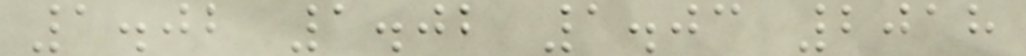1.02 1.02 1.03 2018
